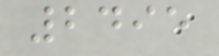2495
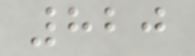820
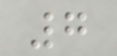7
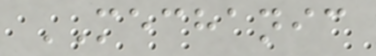MECHANIC
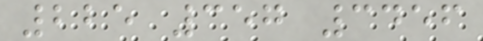225 357 3456
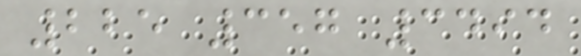225 357 3494
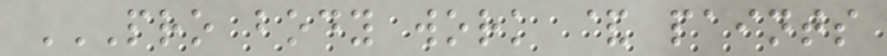PRO BODY WORK & PAINTS
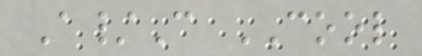A/C COOL
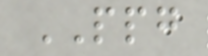PPG
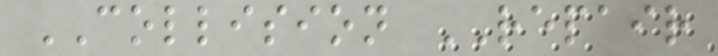COLLISION REPAIR
